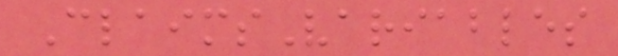ClaimsVariables
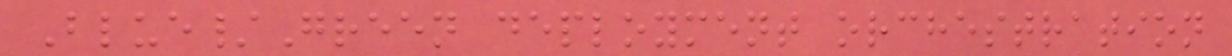Blue/Green deployment orchestration
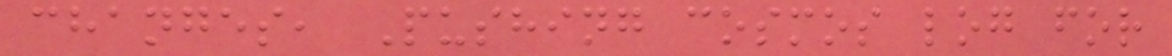changes, Pushing cosmos log for
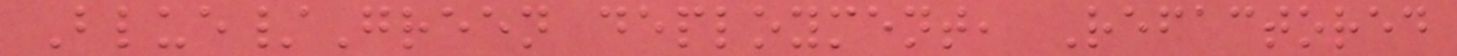Blue/Green deployment, Refactored
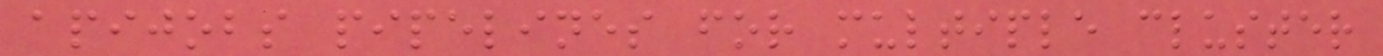apijobs pipelines for multiple cluster
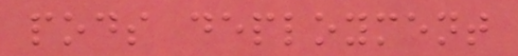pods deployment
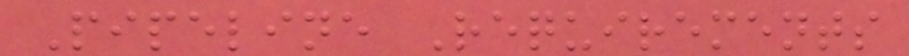Pipeline Requirements
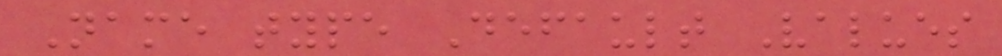Name type Default Values
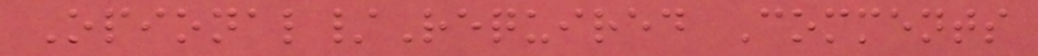Opional/Required Comments
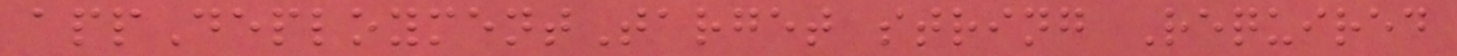appDeploymentTarget string Required
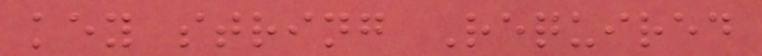key string Required
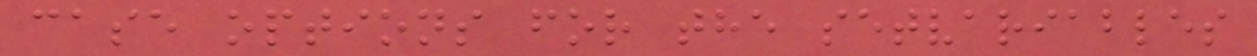case options for the setvariables
